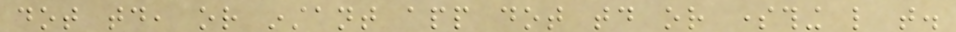dot today, or instant app dot today or something like that.
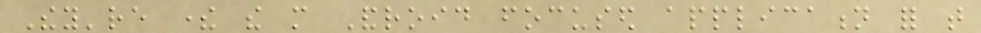They're there the more Android focused application for that
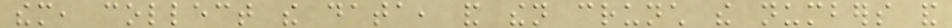them, collect the data, and then crunch the numbers and
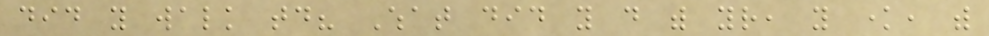did you walk today? What did you do with your, you know, with
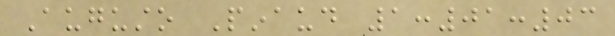Augusto Pinaud 1:01:03
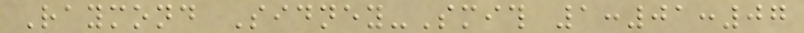Raymond Sidney-Smith 1:01:07
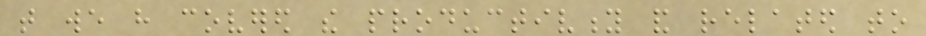that we have covered the productivity and related to
